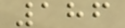186
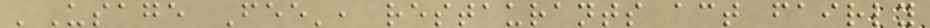'Usage Fee', restaurants act fairly
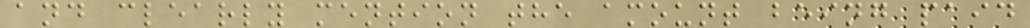and clearly mention the amount being paid
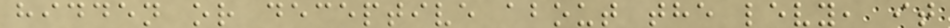hidden or deceptive about the levy, it
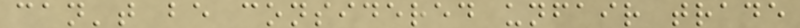can't be considered unfair trade
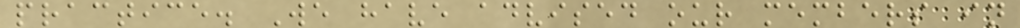practice. We have advised our members in
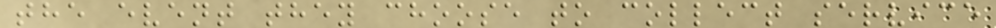the event they choose to collect service
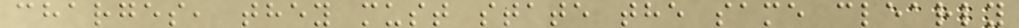charges, they must state the same clearly
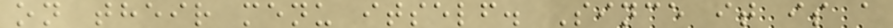on their menu itself. Since it is a
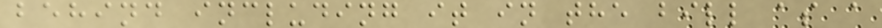behind including it in the bill as a
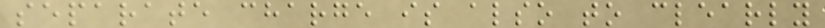separate charge is also to clearly
